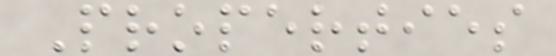Properties
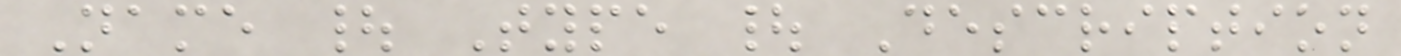Name | Type | Description
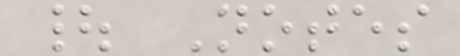| Notes
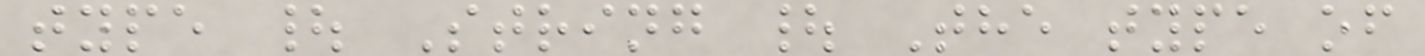type | String | The type of
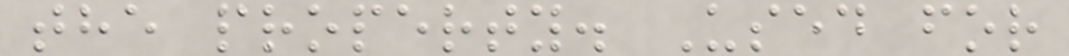the property. Used for
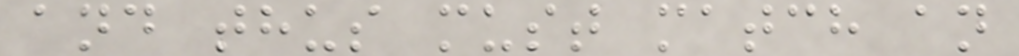and thus must match an
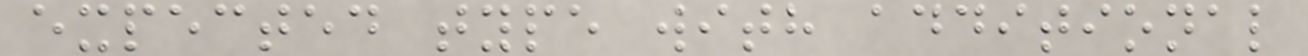expected type with additional
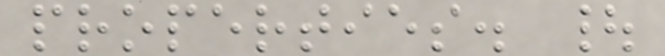properties. |
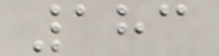183
